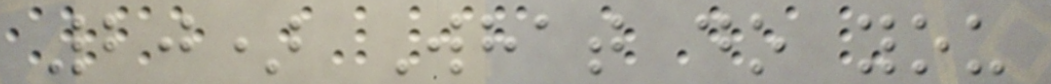20) What do you
